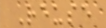Reuse
